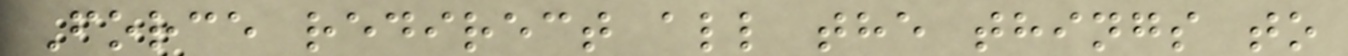Force redirect all the things to
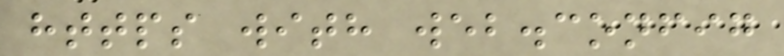https with web.config
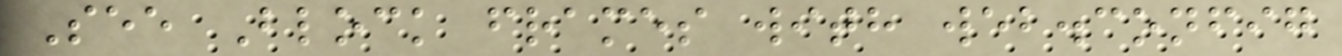See Block frames with web.config
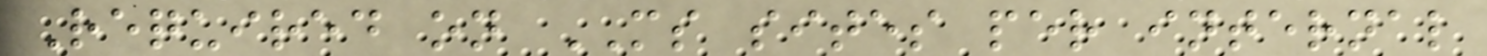Required on MS sites per internal
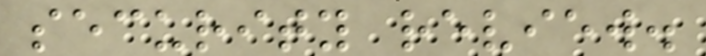security review.
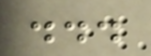...
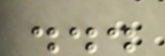...
